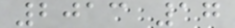2013 17
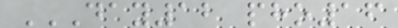DAY12 PHO16
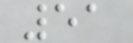51
